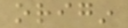origin
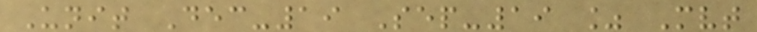Unit Dec-19 Sep-19 % Mvt
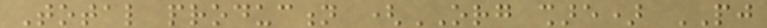Total production (ORG share) PJ
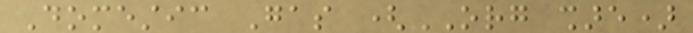Domestic Gas (ORG share)
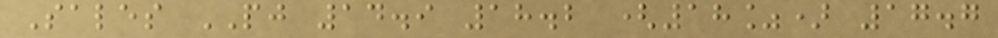Sales PJ 14.9 18.2 (18%) 17.7
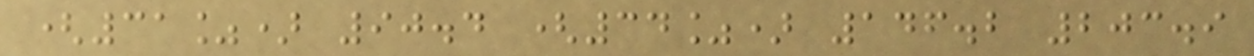(31%) 90.4 (34%) 146.2 203.9
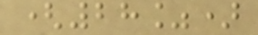(28%)
